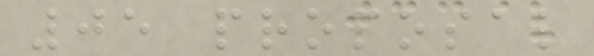05 proposal
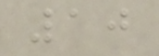10
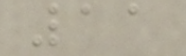11
